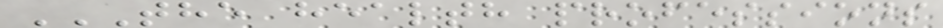THE HEALTH PROFESSIONS
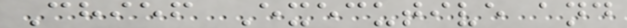Chief Executive and
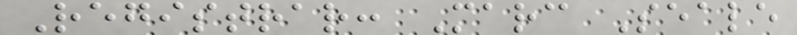Registrar: Marc Seale
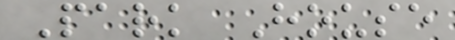Park House
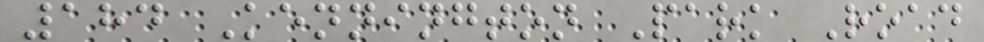184 Kennington Park Road
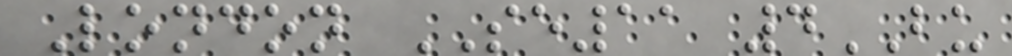London SE11 4BU
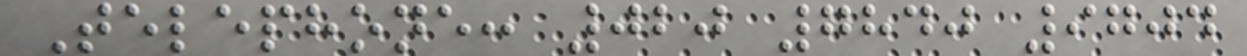Telephone: 020 7840 9704
